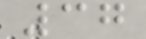37
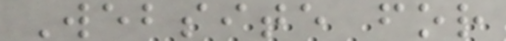Website for
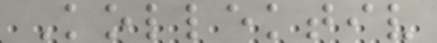Kollektiv
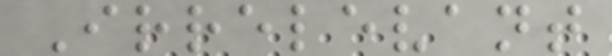Irrelevant
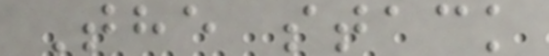The stack
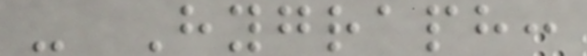- Hygraph:
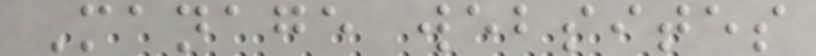Manage websites
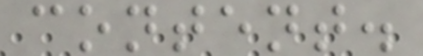content.
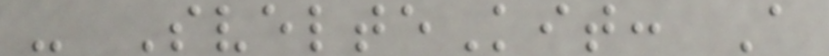- SvelteKit: A
